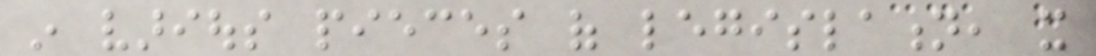in various pieces of legislation, it
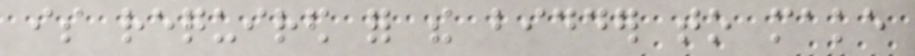is required for the bidder to make
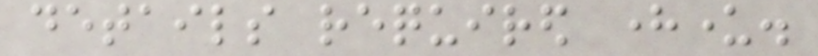details required hereunder.
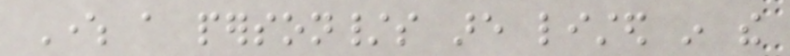Where a person/s are listed in the
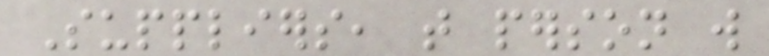Suppliers, that person will
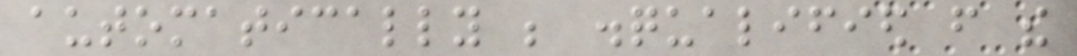automatically be disqualified from the
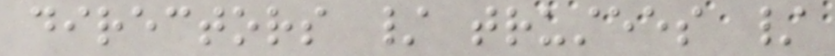directors / trustees /
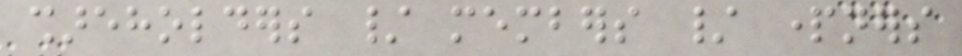shareholders / members / partners
